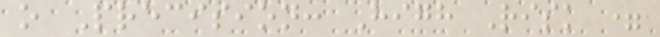o Precision: High Risk =
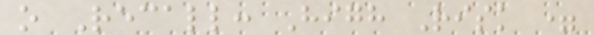o Recall: High Risk =
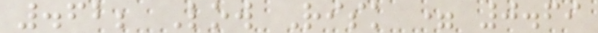.62; Low Risk = 0.69
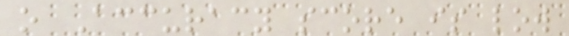o Accuracy score is low
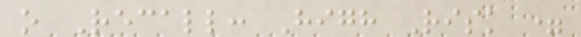o Recall: High Risk =
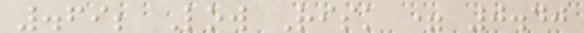.69; Low Risk = 0.40
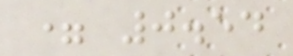= 0.54
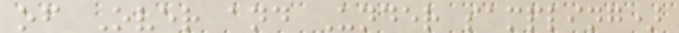of Over and Under sampling)
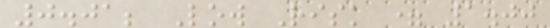0.01; Low Risk = 1.00
